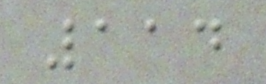114
